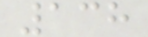138
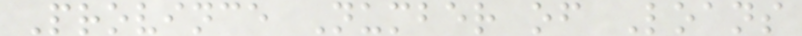Province Number of Loans
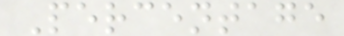Percentage
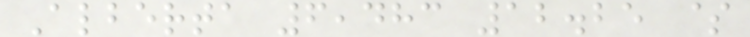Alberta 6,483 12.25 $
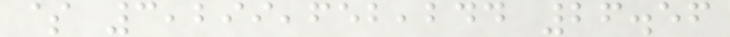$ 3,299,652,244 26.56
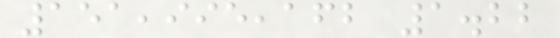151,995,162 1.22
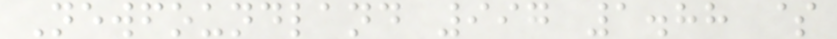Newfoundland 997 1.88 $
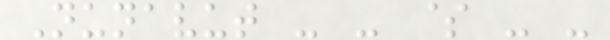Nunavut - - $ - -
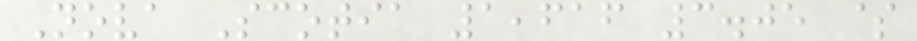Nova Scotia 1,616 3.05 $
